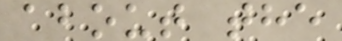about the
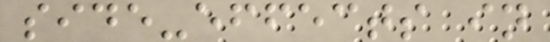side-effects in
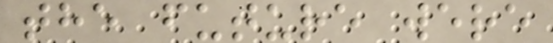the future were
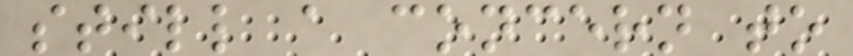still a concern to
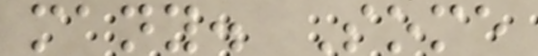many. Some
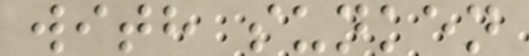with sunken
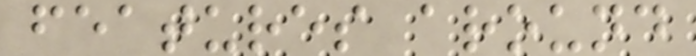features around
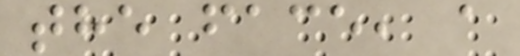the face, a
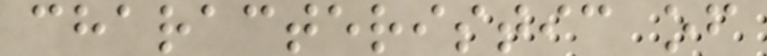characteristic of
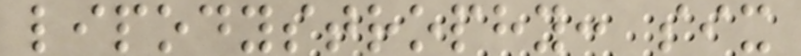lipodystrophy: six
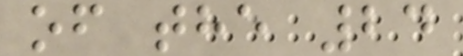of the 24
